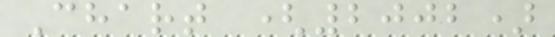Chart (2002)
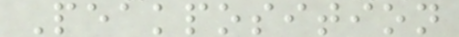Peakposition
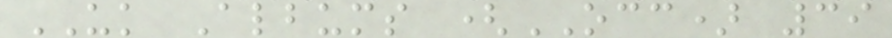UK Albums (OCC) 39
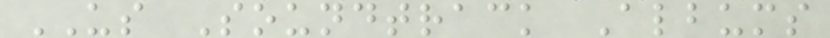US Soundtrack Albums
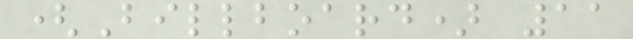(Billboard) 11
